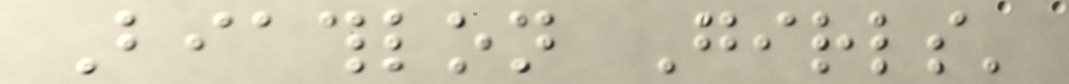Biathlon Girls'
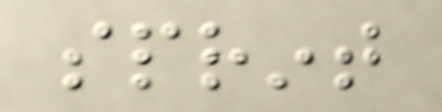sprint
